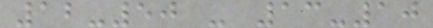12-50 - 13-10
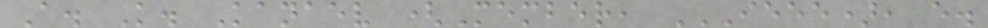A. K. Kanaev (Member, IEEE), E.
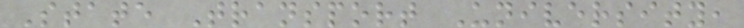State Transport University,
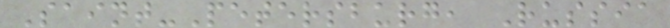Saint-Petersburg, Russia
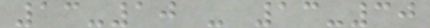13-10 - 13-30
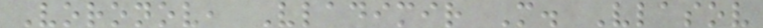Voronov, Vladimir M. Vlasov
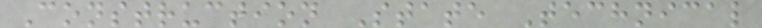Construction State Technical
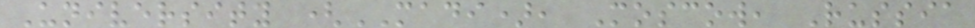University (MADI), Moscow, Russia
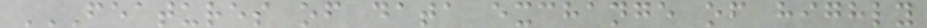FEATURES OF DATA EXCHANGE OF HIGHLY
